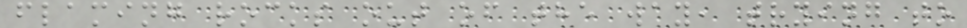flaming rocks out of the way, trying to
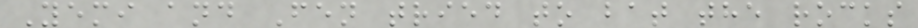Yemi and Fen tried to bat the rocks
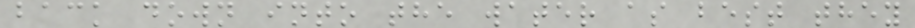back down into the water as best they
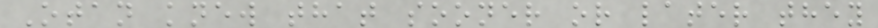Otan knew that sooner or later they
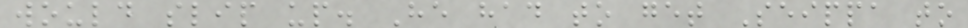would slip up. He had to get Seippa to
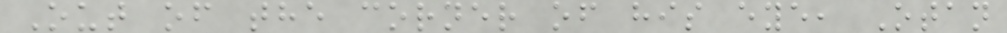Out of the corner of his eye, Otan
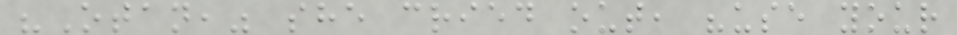"Otan," she cried out, "use your
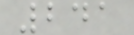241
